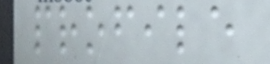profile
